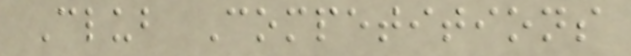Club Competitions
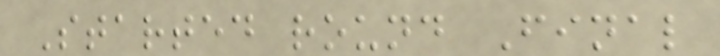Started round Final
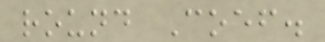round Coef.
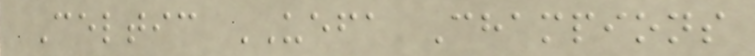Celtic UEFA Champions
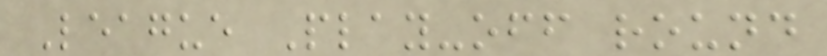League Play-off round
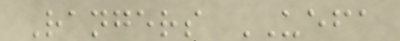Rangers UEFA
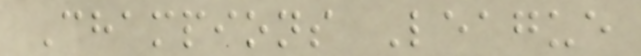Champions League
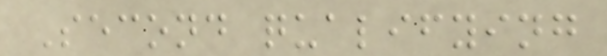Second qualifying
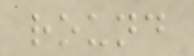round
